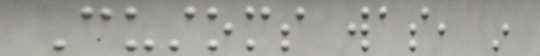Customs was, in
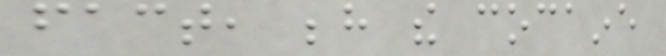fact, behind the cocaine
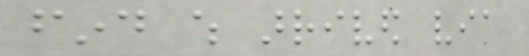find which arrived via
